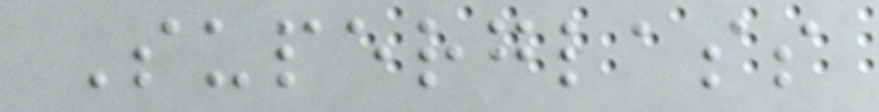Superglass
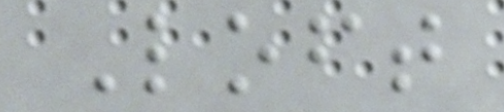Loft
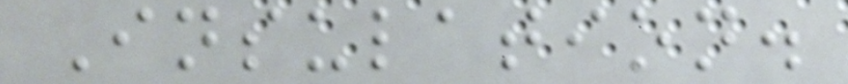Insulation.
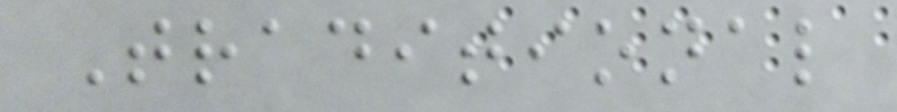Traditional
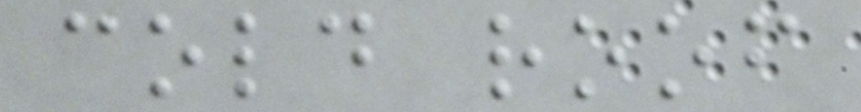cold roof
